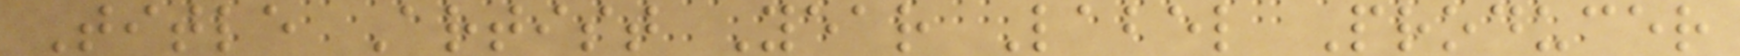Title Artist Year Label Producer
